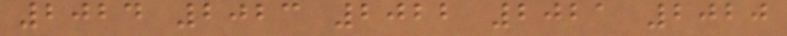2024 2023 2022 2021 2020
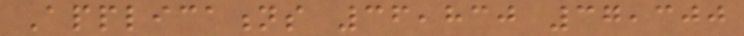Applications 36,830 37,300
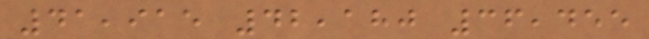41,915 42,180 36,455
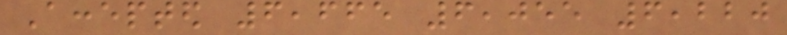Accepted 6,665 6,055 6,220
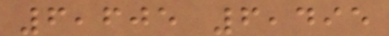6,605 6,495
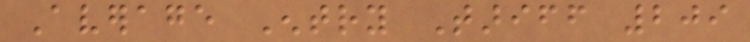Average Entry Tariff 209
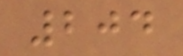204
